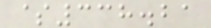$338.21
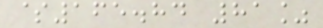$165.84 81%
